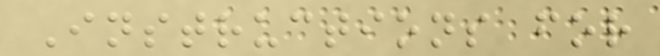Instructions for
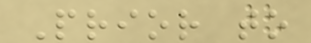Prior to
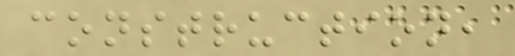construction,
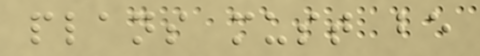plans must be
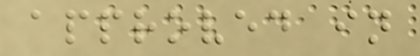approved in
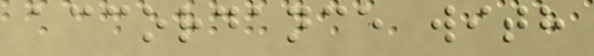accordance with
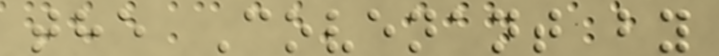the Covenant by
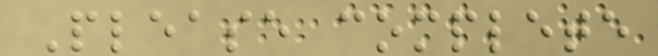Please complete
